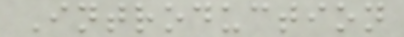Introduction
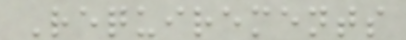Requirements
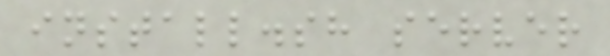install.sh server
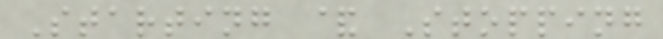Starting & Stopping
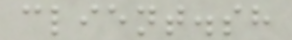client.sh
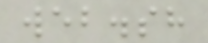web.sh
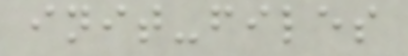init-files
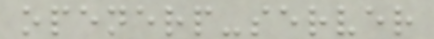openerp-server
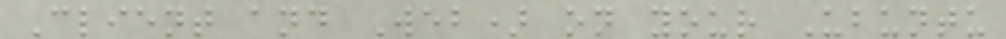Client and Web) on your Ubuntu
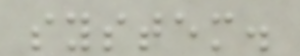system.
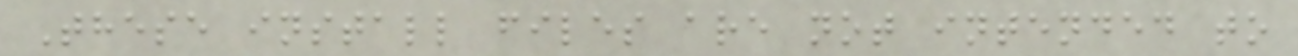These install files are not intended to
